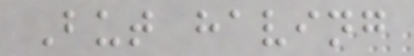But having
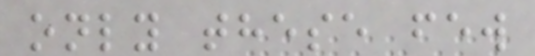only these few
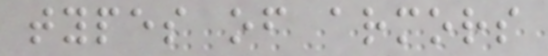types of armors
